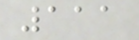111
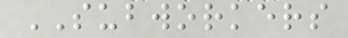SUBWORKERS
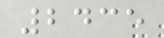2435
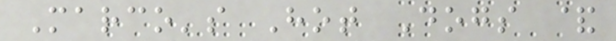Marco's Hot Dogs &
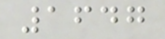1647
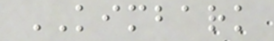KIMBARK
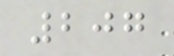207
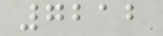7212
